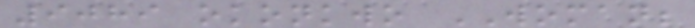9089 okonkwo WOMAN;
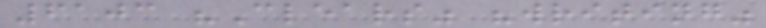6103 "Clears" "writing"
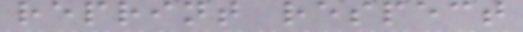reprint respect
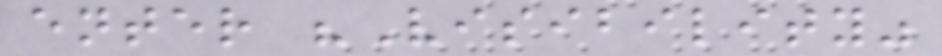enter "Visibility"
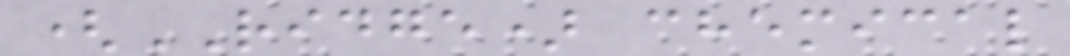(RIDGE) chemical
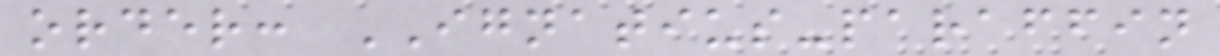order: IGNATIUS-paraffin
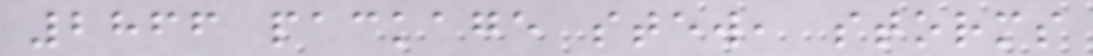2866 package stew, storms
